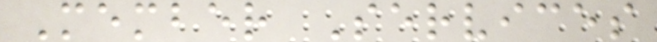Member Services
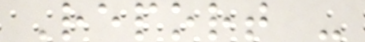Report -
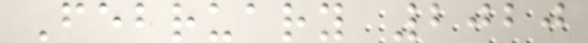February 2020
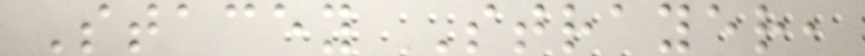Stacey Strayer,
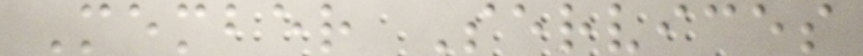Member Services
